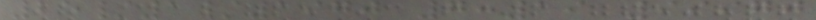25/1/1970 7:19 99970
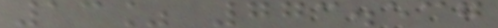13% 773.537
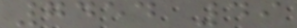7454 49
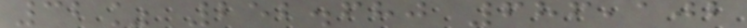32% 252.680 686,102
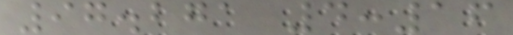97.271 4:16
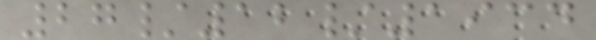27/12/1934
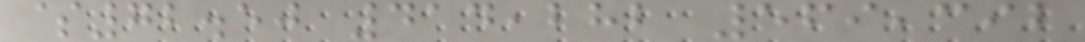$72.50 414,282 569,392
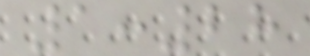1:28
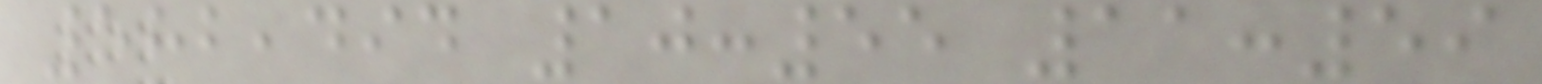582,494 10:55 11:59
